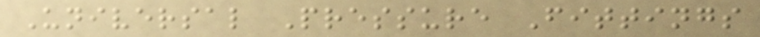Universal Pressure Fittings
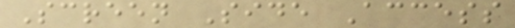Screen Side Access
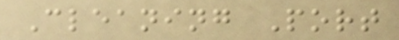Cleaning Port
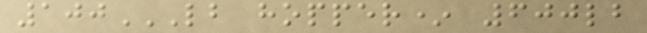100LB HOPPER* 600LB
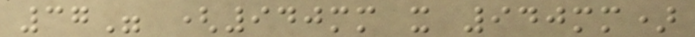37" (940mm x 940mm)
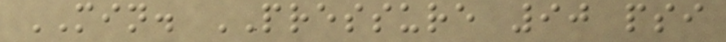MIN. PRESSURE 90 psi
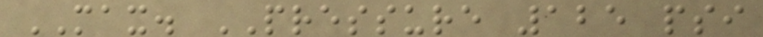MAX. PRESSURE 125 psi
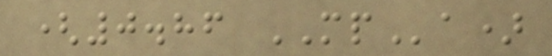(0.86 MPa)
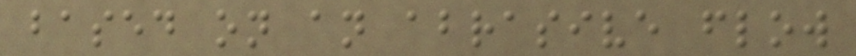based on an abrasive flow
